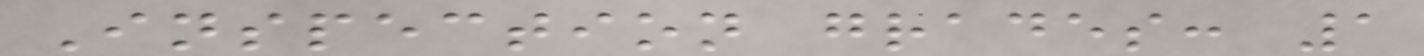Inspection grades: 1
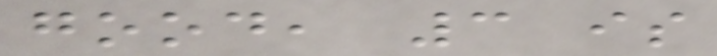good, 3 is
